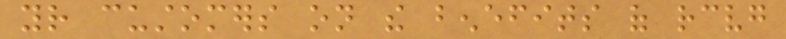your customers on the benefits of receiving
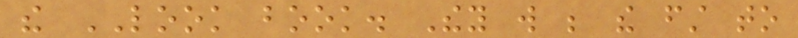the LOOK book. They will be the first to
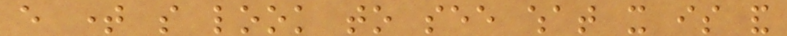every time so look to see what it is and
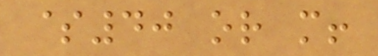$40 or more!
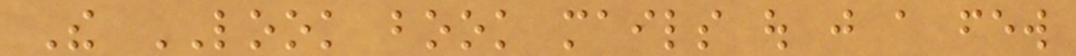The LOOK book mails out just a few
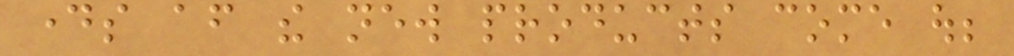days after the new products come out;
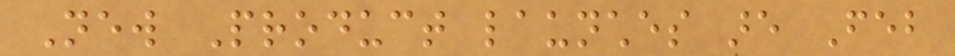New Product launches are Feb
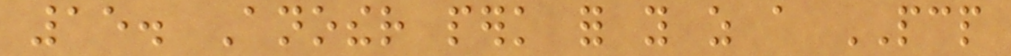15. Another perk for you as a PCP
